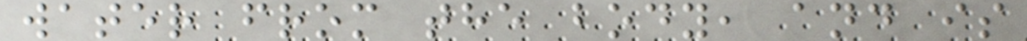water from the body, and is
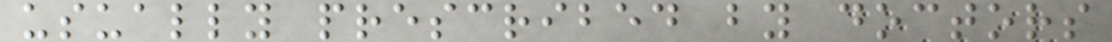usually prescribed by doctors
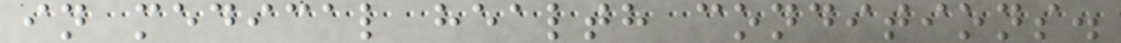in medical health conditions.
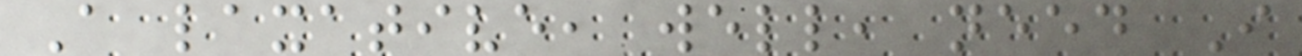A laxative, well, need I
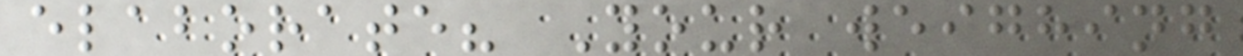elaborate? Your weighing
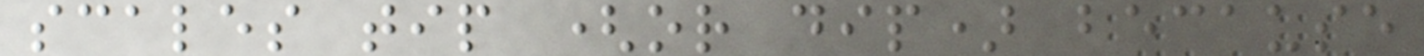scales tip (or dip) because
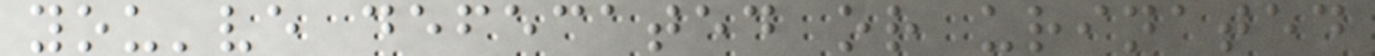you've defecated or urinated
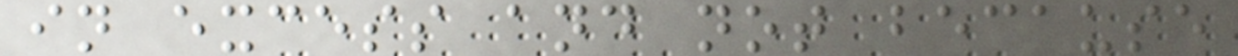in excess and not because
